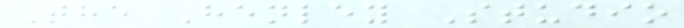The Henley Studio
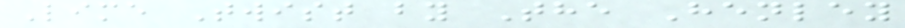Lime Twist by The Henley
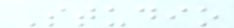Studio
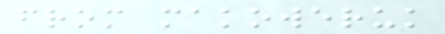from makoweruk
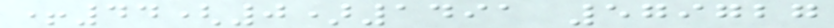+44(0)1491 579727
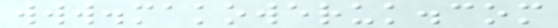www.makoweruk.com
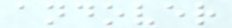andover
